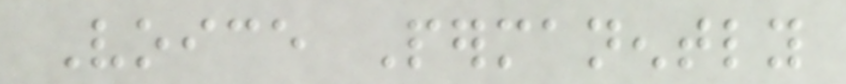Voice Permanently
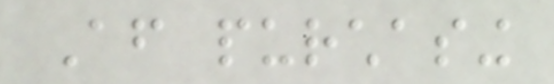After purchasing
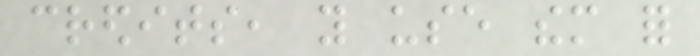credits, you use them for
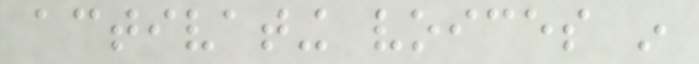activating voices in
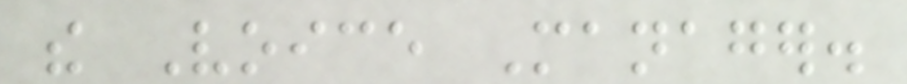the Voice Manager.
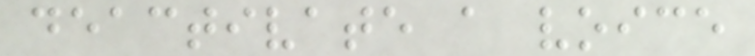deactivate a voice
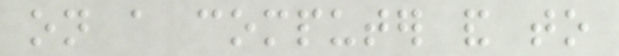on a computer and to
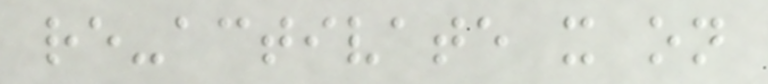re-activate it on
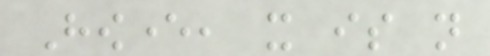However, it is not
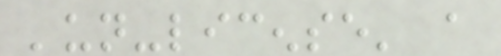'un-license' a
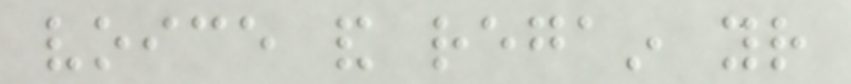voice and regain your
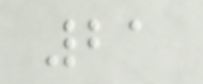21
